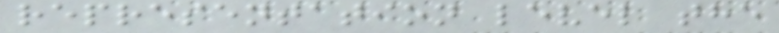representation level the
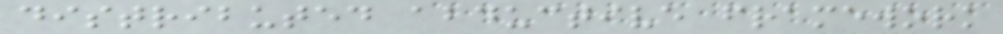distributed abductive framework
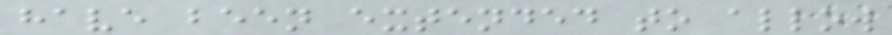have been extended to allow
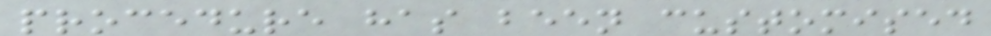procedure has been customised
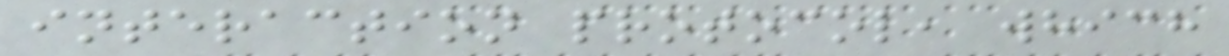interaction protocol, which
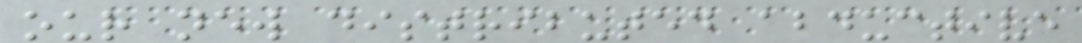our new distributed abductive
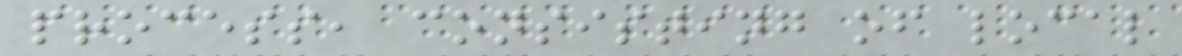process, consisting of local
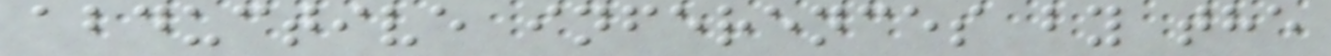abductive inferences by the
